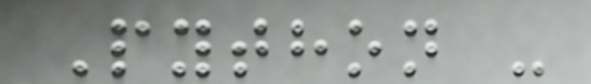Python -
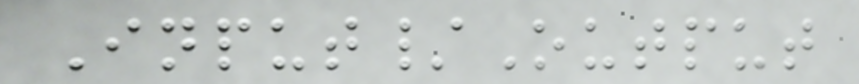Input/Output
